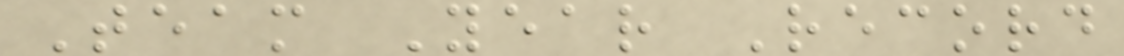Team Year Record
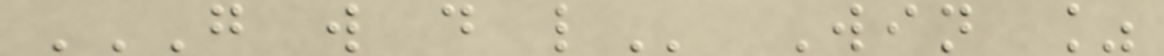G W D L Win %
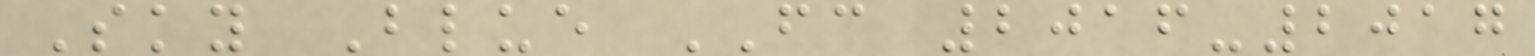Sky Blue FC 2016-2017
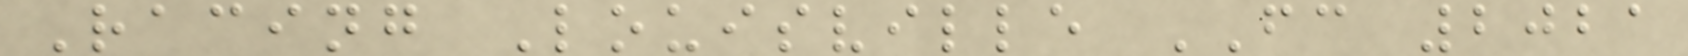Racing Louisville FC 2021
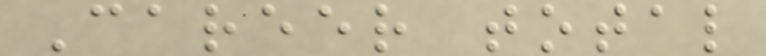Career total
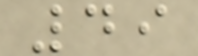49
